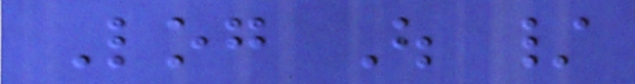Log Out /
